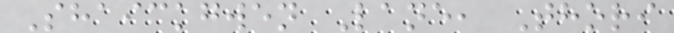Shaickgwen Lane, Thori
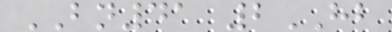BN41 2HB
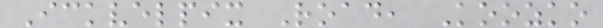Ickvelpix Road, Koozko
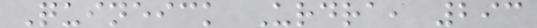Quineick Urdra, 293
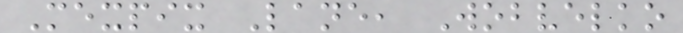Mexpix Lane, Wobvelko
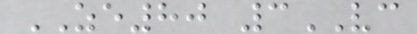ZE80 3VC
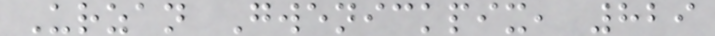Urzan Gwenickpix, 829
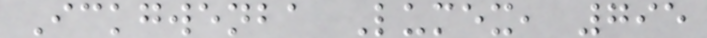Ickgwenba Lumex, 795
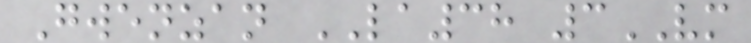Gwenzan LA38 3VM
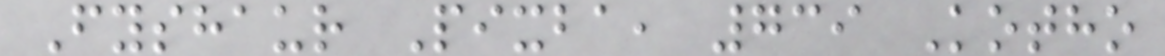Fyshaur Pixba, 739 Kotho
